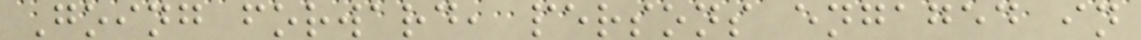Going forward, persons engaged in
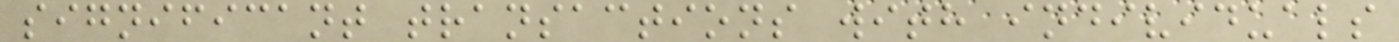significant transactions with individuals
